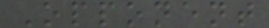Opponent
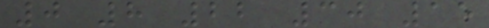0 8 22 30 15
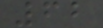62
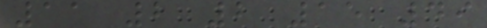11 2 2 15 49
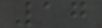17
